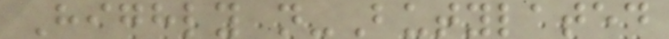Highly n-Butylated
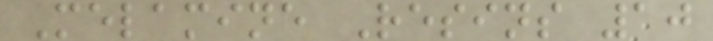Melamine Resins 10
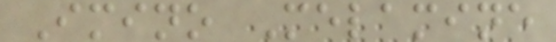Imino Melamine
